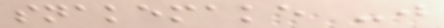snakemake -j
